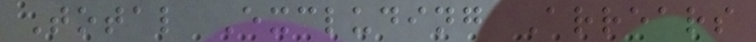Total Excluding Arrears
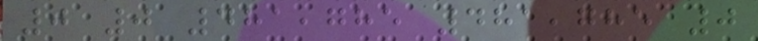0 0 481,785 481,785 0
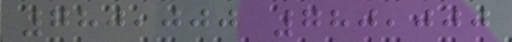780,000 780,000
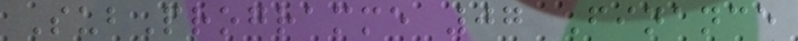SubProgramme 07 Finance
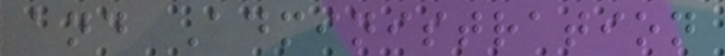and Administration
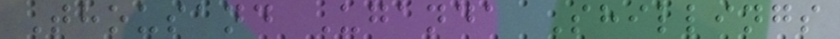Thousand Uganda Shillings
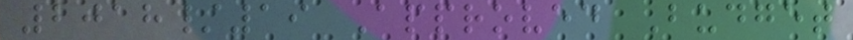2018/19 Approved Budget
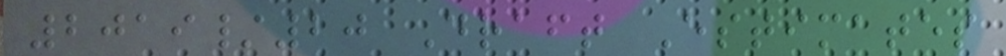2019/20 Draft Estimates
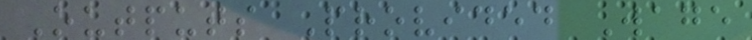Outputs Provided Wage
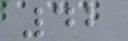42
